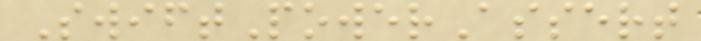SwiftPowerAssert
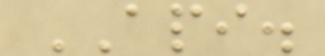API.
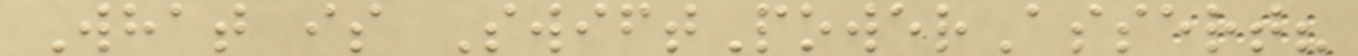What is SwiftPowerAssert?
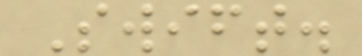Swift.
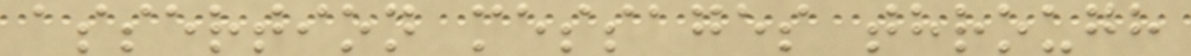assertion messages through
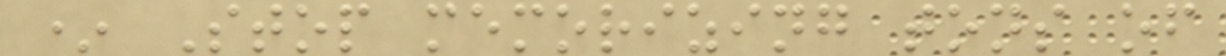* Stop memorizing tons of
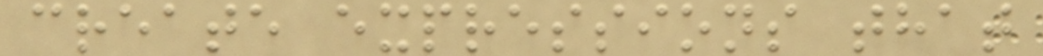create expressions that
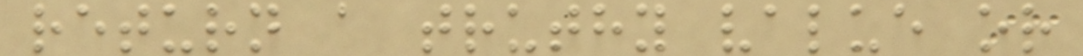return a truthy value or
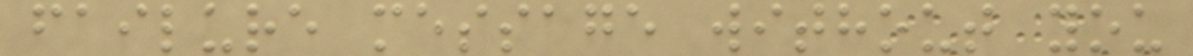failure message without you
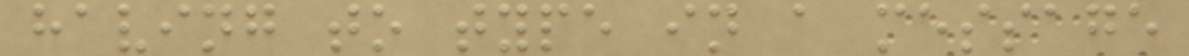having to type in a message
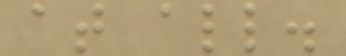at all.
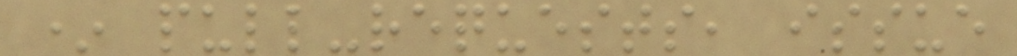* pull-requests, issue
